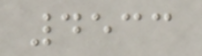4533
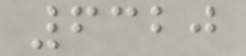6320
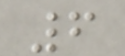6
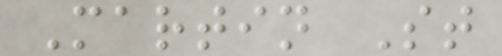Martin St
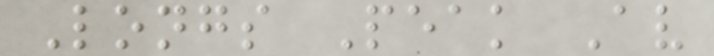Longs Peak Av
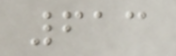613
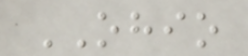OHIO
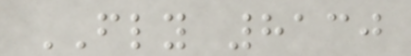FLY 8130
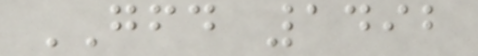GFD 1492
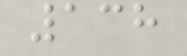138
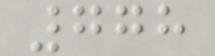778
